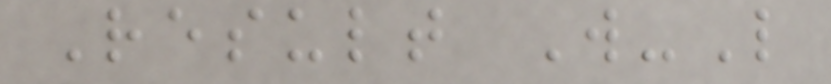Result W-L
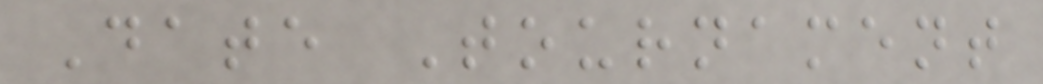Date Tournament
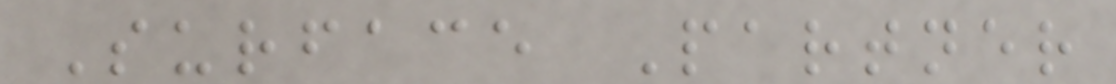Surface Partner
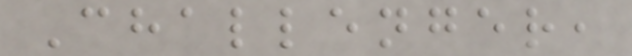Challenger,
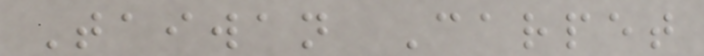Taiwan Carpet
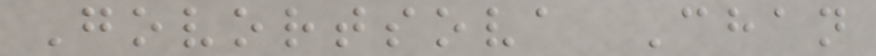Govortsova Chan
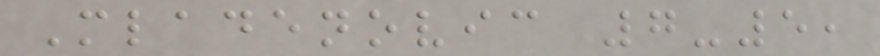Mladenovic 7-5,
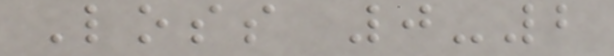Loss 0-2
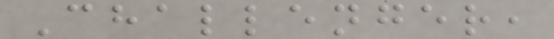Challenger,
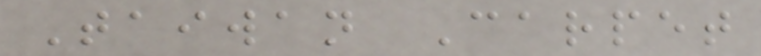Taiwan Carpet
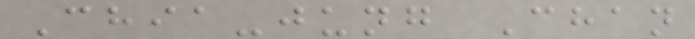Chia-jung Chan
